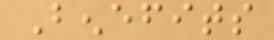Benefits
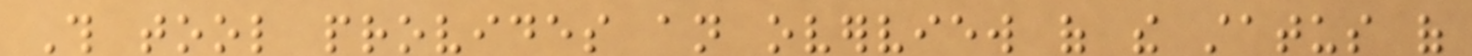This tool provides an overview of the status of
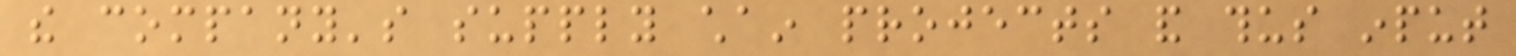the company's supply chain projects and thus input
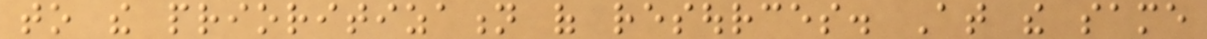to the prioritization of resources. At the same
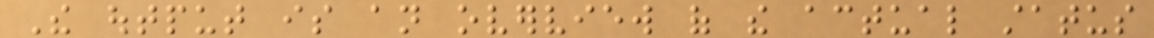The output is an overview of the actual status
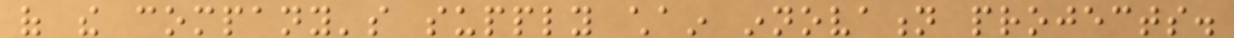of the company's supply chain innovation projects.
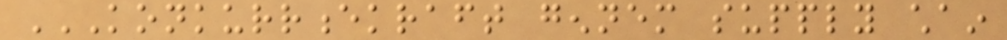KONKURRENCEKRAFT GENNEM SUPPLY CHAIN
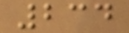234
